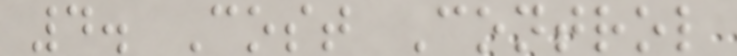4. Cost Control
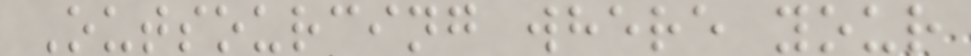Outsourcing where your
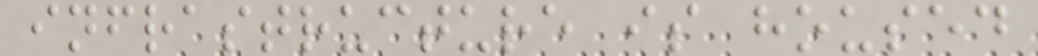infrastructure is housed
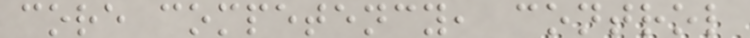core competency, control
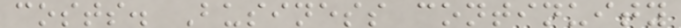costs. Business continuity
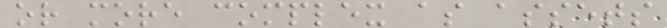or more complex as assets
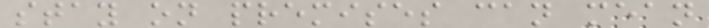stay on premises can mean
